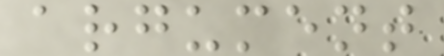argument
